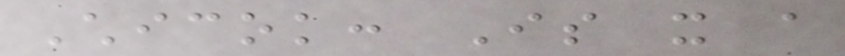Chicok: Is it a
